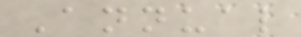Annual
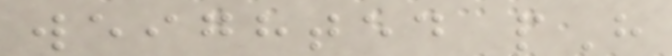weighted pH
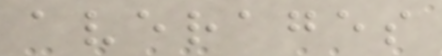averages
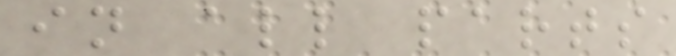in all parts
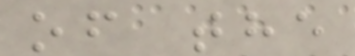of the
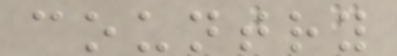country
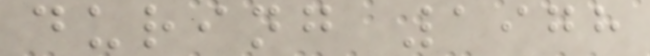during 1978
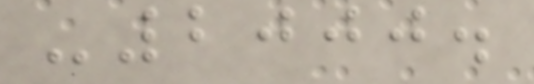-2000.
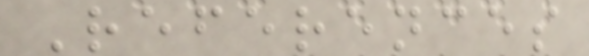References
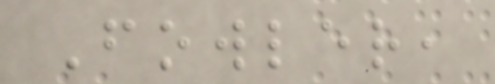Fowler,
